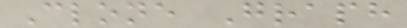Clone Graph
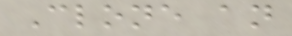Clone an
